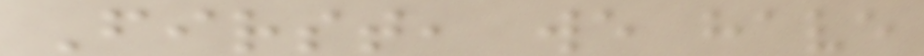First, we have
